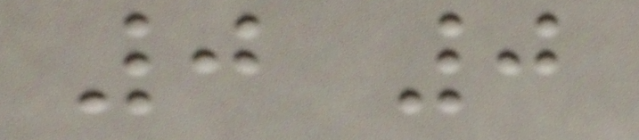0 0
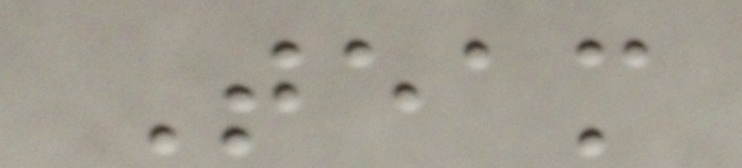Team
